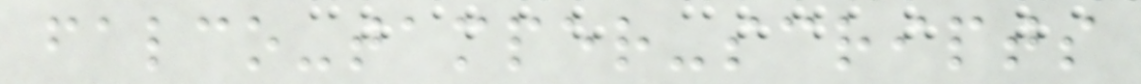falco-tamper-scripts
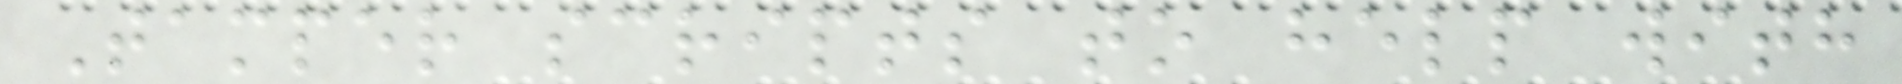Tamper scripts to help with
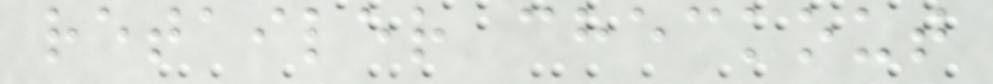retailer checkout
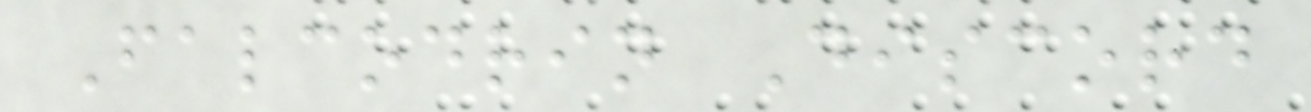Falcodrin Discord
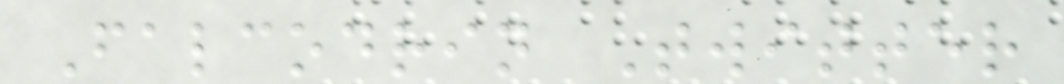Falcodrin Twitter
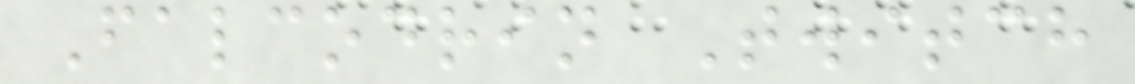Falcodrin Twitch
